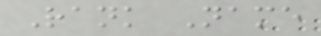Rank Name
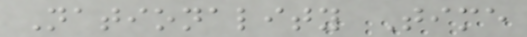Nationality Time
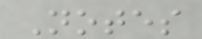Notes
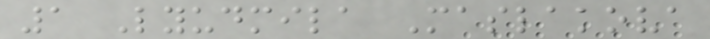1 Lyudmila Maslakova
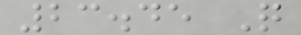23.45 Q
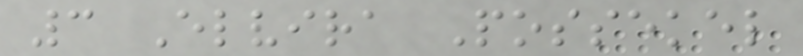3 Elvira Possekel
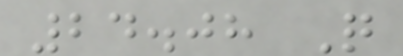24.08 Q
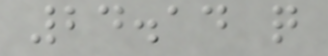24.14 q
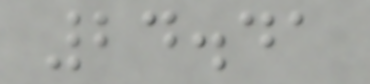24.41
